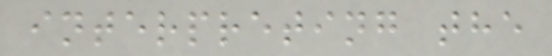interpreting the
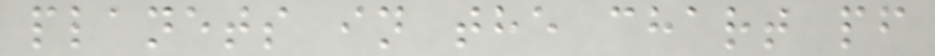planets in the chart pf
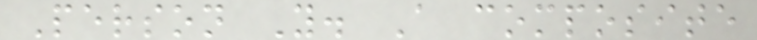Person Y. A composite
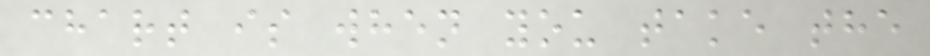chart is when you take the
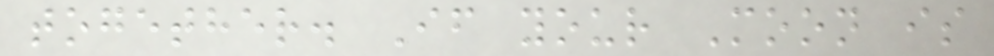together. If your Moon is
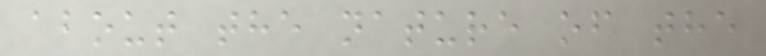about the nature of the
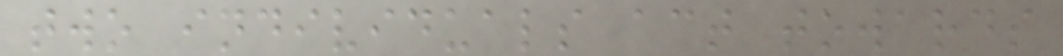two individuals act towards
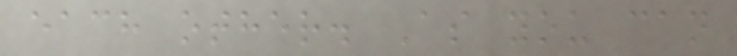each other. As you can
